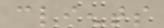clients
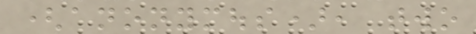(anonymous), two
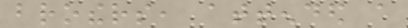brothers, attended a
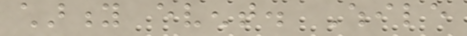charity event. While
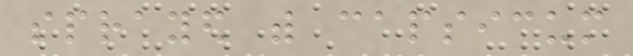sprayed with capsicum
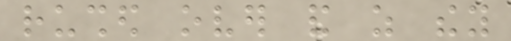rushed over and as they
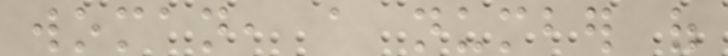woman, a number of
